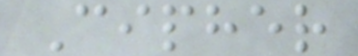Cipher
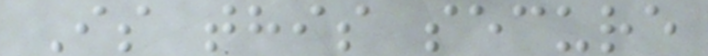Is this secure
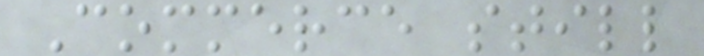Commerce still
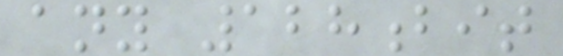any 128bit
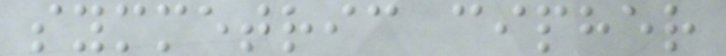symmetric cipher
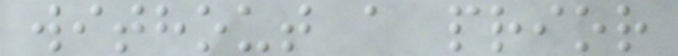without a prior
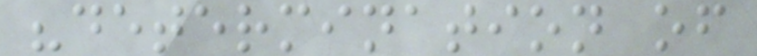"determination of
